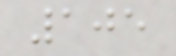105
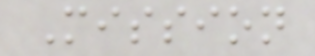Mission
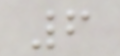6
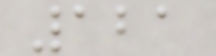121
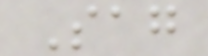Sag
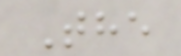The
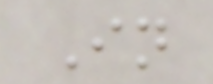In
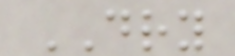DRY
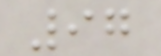97
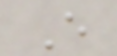E
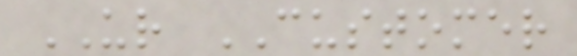UR CUSTOMER
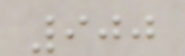900
